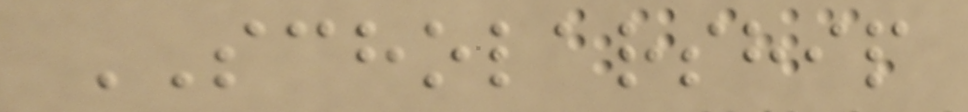SCHOLARSHIP
